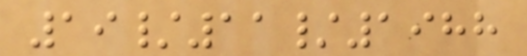19/11/1988
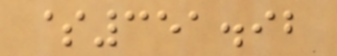$351.92
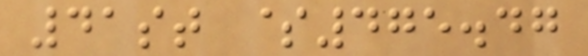41st $475.47
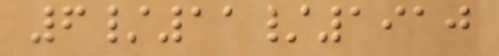6/11/1910
